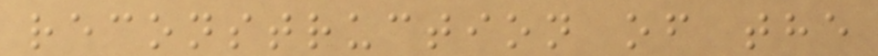reconstruction of the
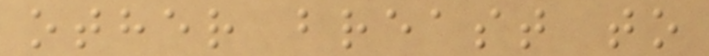other breast to
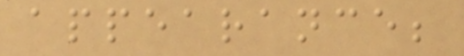appearance;
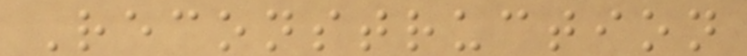Reconstruction
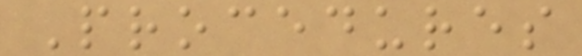Procedures
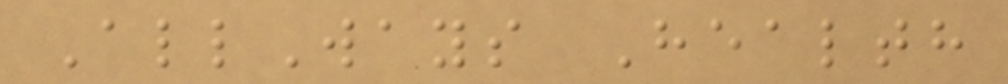AllWays Health
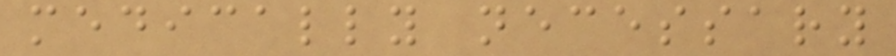medically necessary
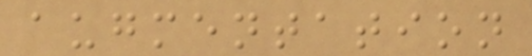augmentation
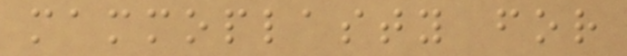mammoplasty for
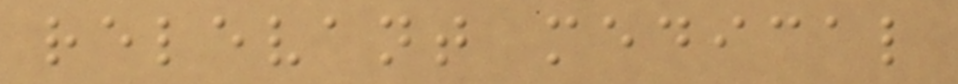relevant medical
